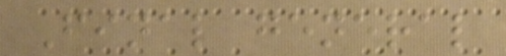Final general
